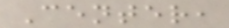Center,
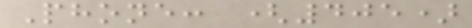Phone: (405)
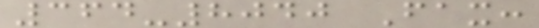364-8040 Fax:
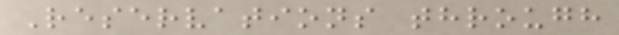Reservations through
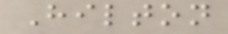Hilton
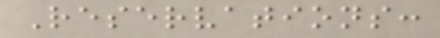Reservations:
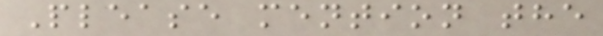Please mention the
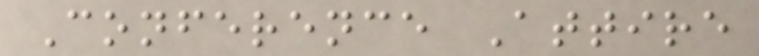Conference Attire
